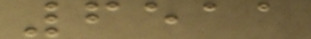6511
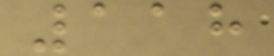118
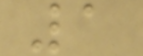1
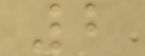2
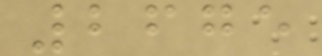2675
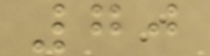70
